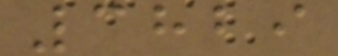3829
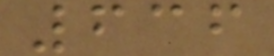636
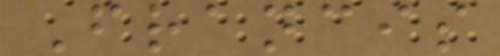Francis
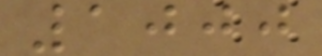1000
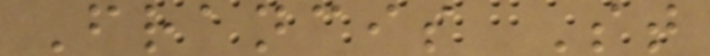Francis St
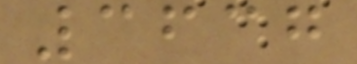3637
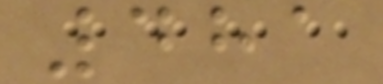481
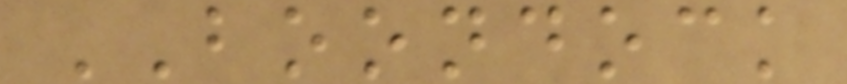BOONDOCK
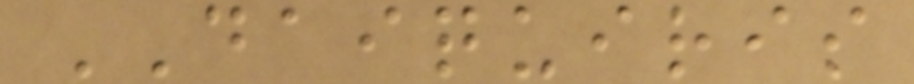DAIQUIRIS
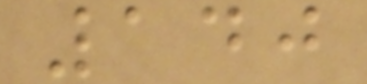140
